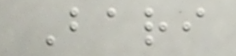Bari
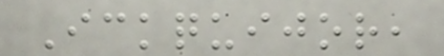Ickquijor,
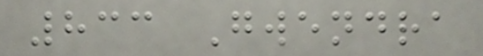833 Gwendra
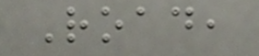Road,
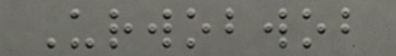Urwobwob
